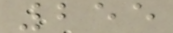255
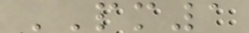PM1
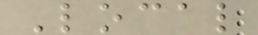Local
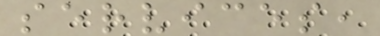services,
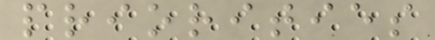priorities
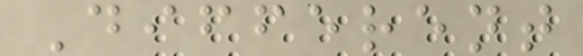Different
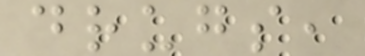drugs,
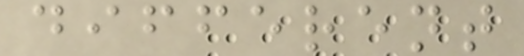different
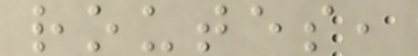routes,
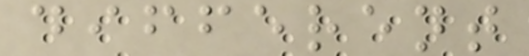different
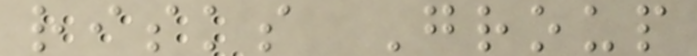risks Group
